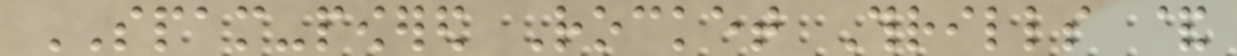SPAM-powered Rocket Thrills &
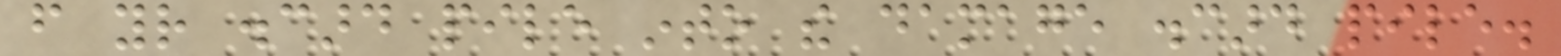from your discard pile into the damage discard pile.
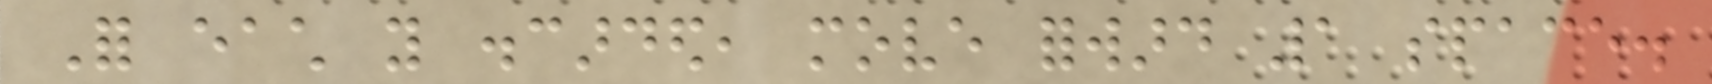For each you discarded, move forward 1 space.
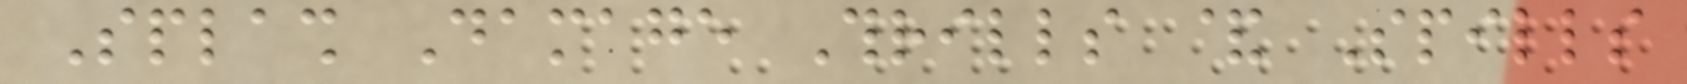Splash Damage Thrills & Spills
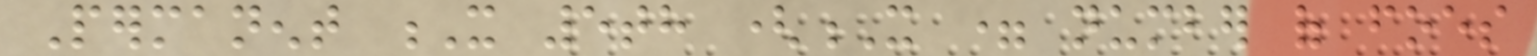Permanent X 5th (X = number of foes
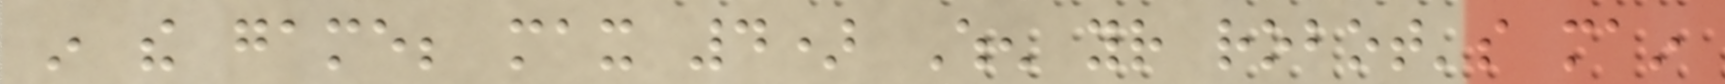in the game; max 4) When your robot's main
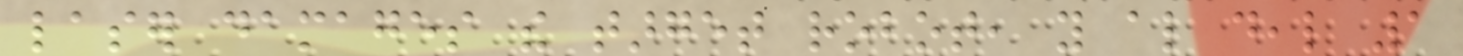laser damages the target robot, you also deal 1
